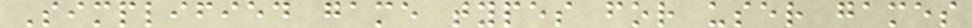Simplified game types for user games
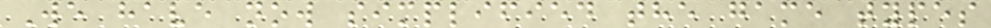We have now simplified the game types
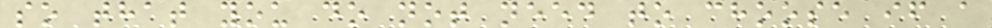so that you do not need to choose if a
